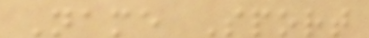Name Sport
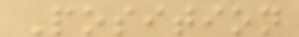Position
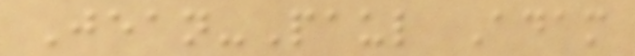Jean-Paul Adam
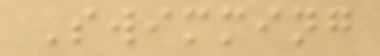Swimming
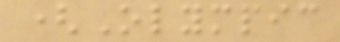(Olympic
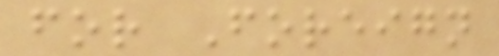for Foreign
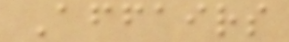Affairs
